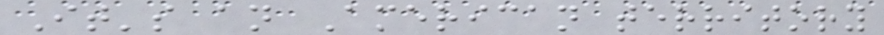It's an American territory
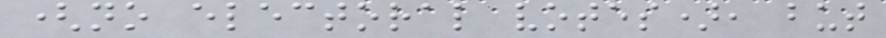(no electoral votes), but
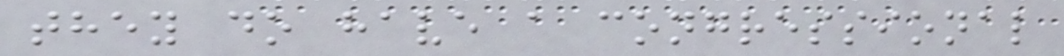they do have a congressional
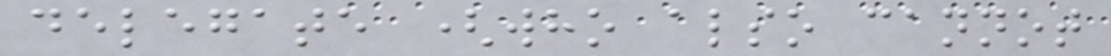delegate (who also cannot
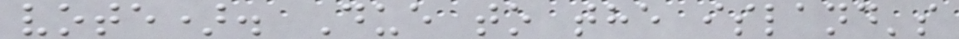vote). Due to the island's
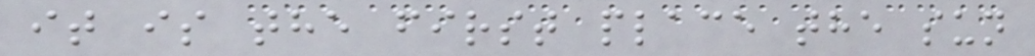it is the first place the sun
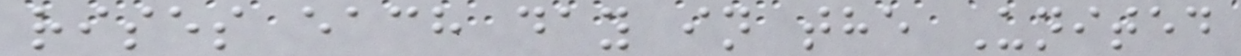rises each day in the United
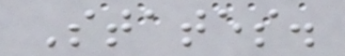States.
